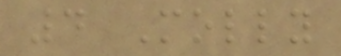4 Molly
